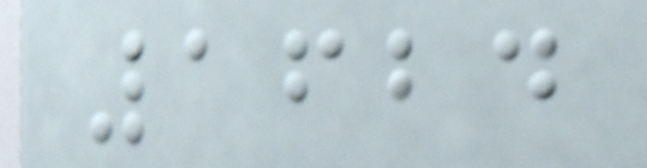1624
